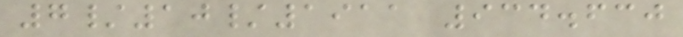7/10/1911 934.630
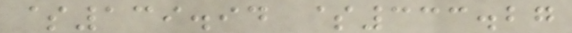$139.94 $333.27
